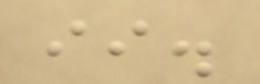ii.
